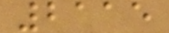2115
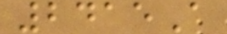2415A
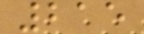215
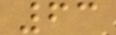63
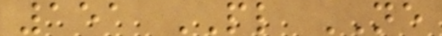151 PL NE
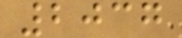2037
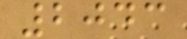2043
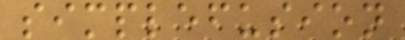simplefusion
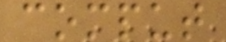comput
